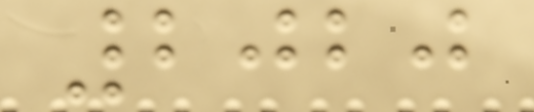2020
